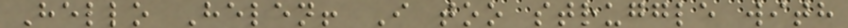Hello Helen! I too struggle with
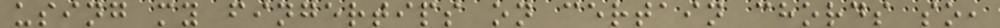using my fingertips on certain chords so,
